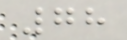78
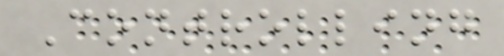Controlling
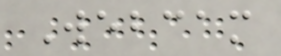Webcam
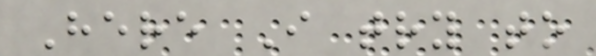Here I try to
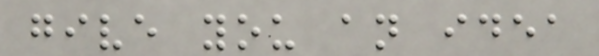give you an idea
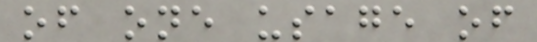of one usage of
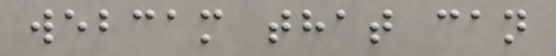webcam that can
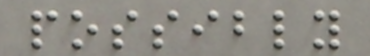possibly
